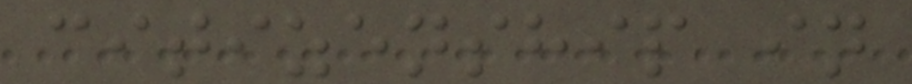citizenship in
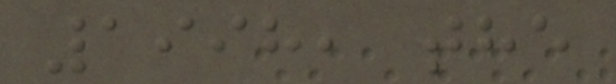1998, the
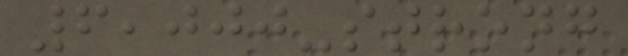6,000-strong
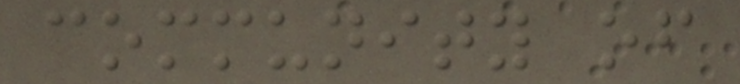community of
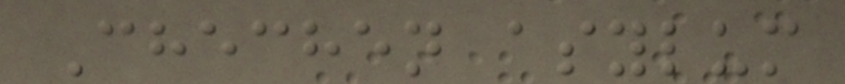Chechen asylum
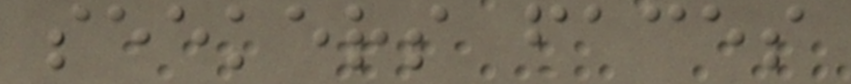seekers faces
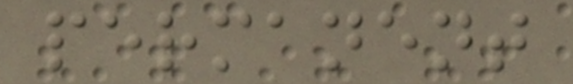permanent
